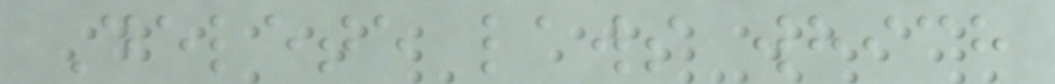Delete laws which
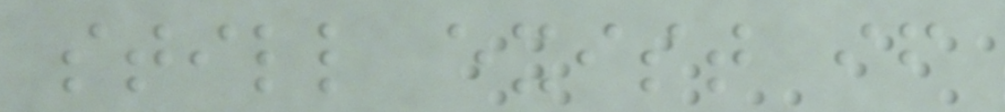still exist if
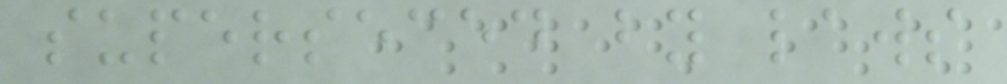superseced by laws
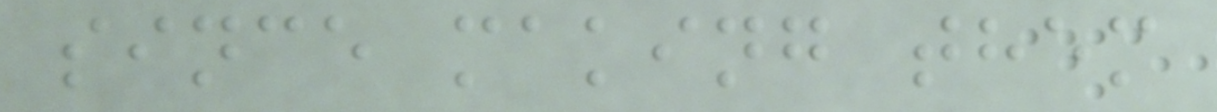since making them
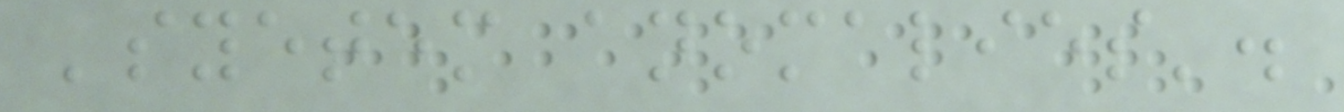'syetem anomalies'.
